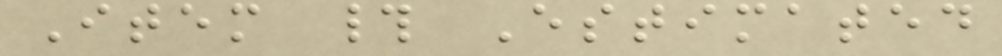Item # Estimated
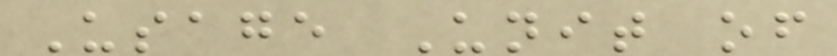Usage Unit of
